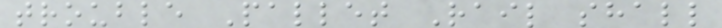trouble Pallet Rail shall
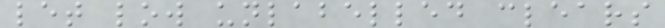let low unlabelled clears
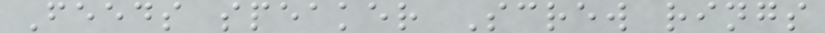Feeds speaker Screw rings
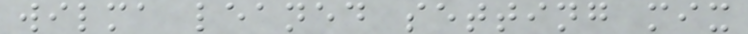wilma leaned setting mix
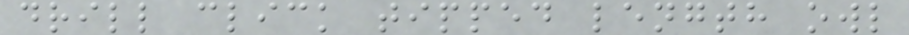drill click tipped length owl
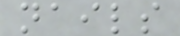nails
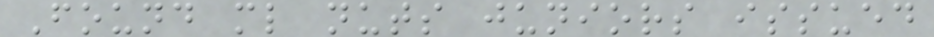Found ml nuts juniors issued
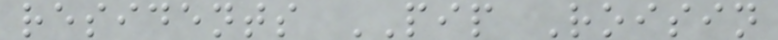residents PIP Roisin
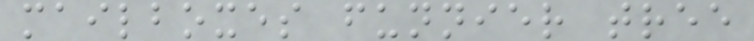mailboxes funnier tree
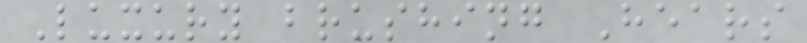Luxury brushing Hears
